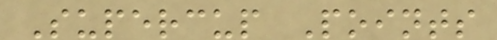Supercup Points
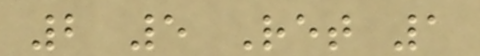2 5 Ret 1
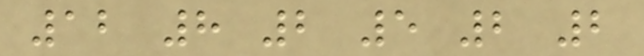12 8 2 5 2 2
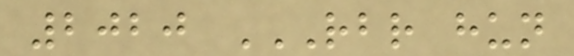2020 RBR HUN
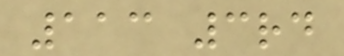113 3rd
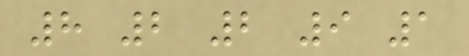8 2 2 9 1
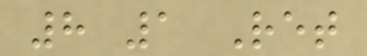8 1 Ret
